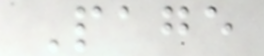Page
